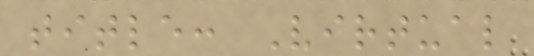title: Virtual
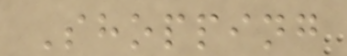Shopping
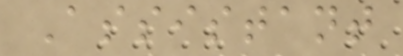Assistant
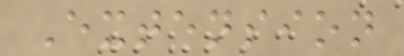Extension
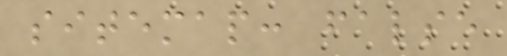sitemap: false
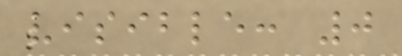visible: 0
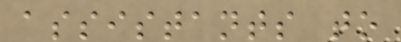assistants to
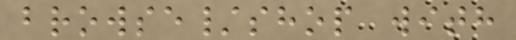browse/shop with
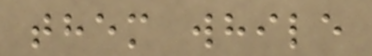them while
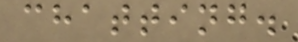chatting.
